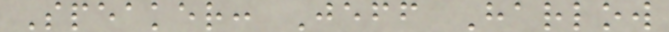Speaker: Jeff Harlow
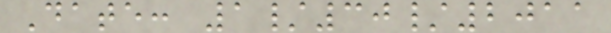Date: 1/30/2011
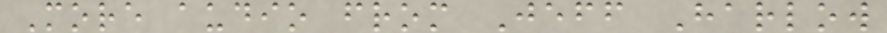More audio from Jeff Harlow
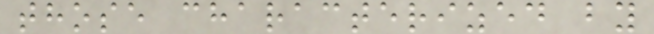those characterized by
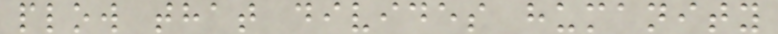plow that divides humanity
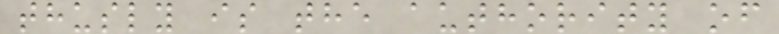thusly is the authority of
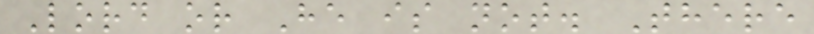Lord or He is not. There
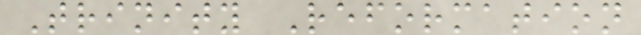Trinity Reformation
